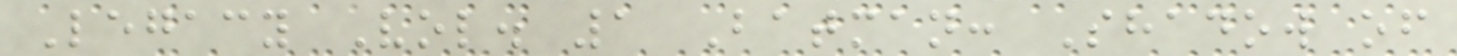Legacy Vol. 1 Batman: Shadow of
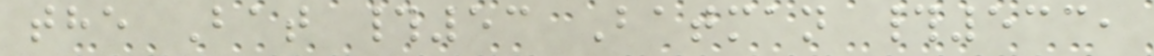the Bat #53 Batman #533,
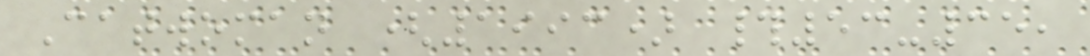Catwoman (1993) #53-35,
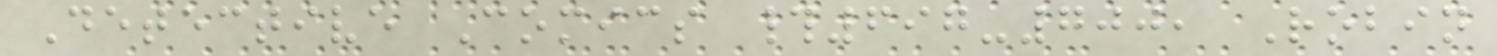Detective Comics #697-700, Robin
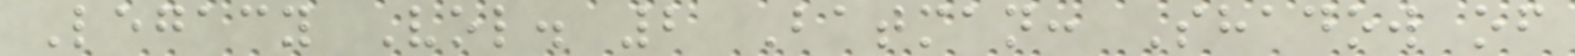Legacy Vol. 2 Batman: Shadow of
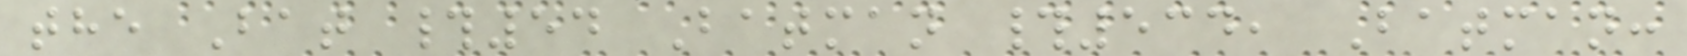the Bat #54 Batman #534, Batman:
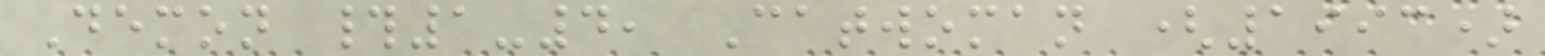Demon #1-4, Catwoman (1993)
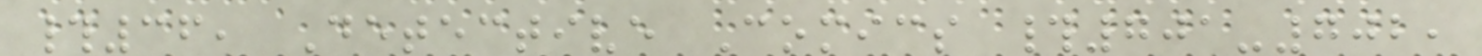#36, Detective Comics #701-702,
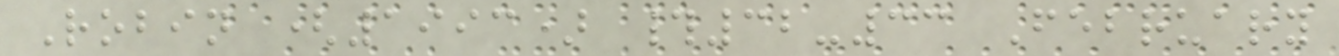Robin (1993) #32-33 February
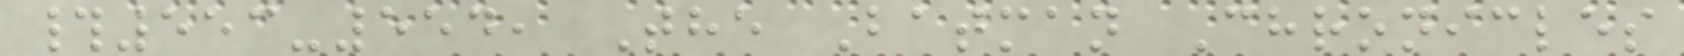#553-554, The Batman Chronicles
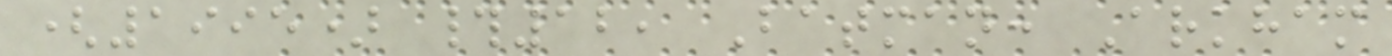(1995) #12, Batman: Arkham
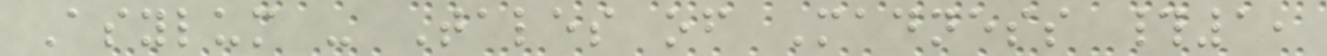Asylum - Tales of Madness #1,
